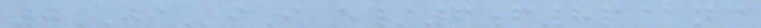0JIiI e/6f8p@nc
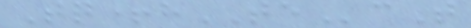Tq+hTEcT
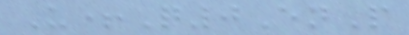U+Q0EnP
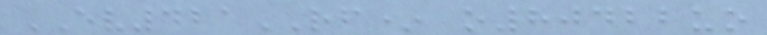EV421RF* o80422uo
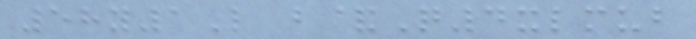58y1L b&Q4xlmub
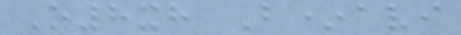O8xh B*avi
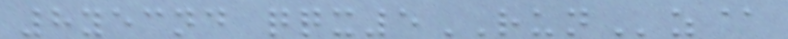8yecnd qqx5RUNz@
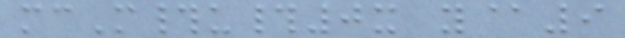mcM#u#0x y@9
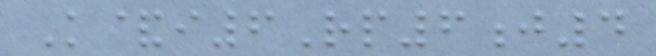K&i6Rp6j4
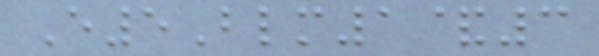E5Blm1&3
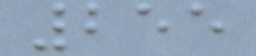255
